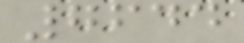7644
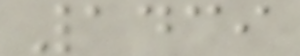1439
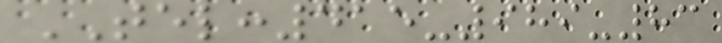TEL:415-989-83
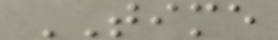TIME
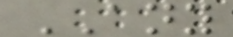ANY
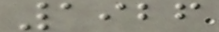1926
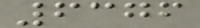6376
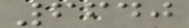6640
